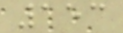153
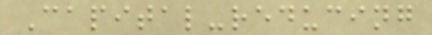Capital-reducing
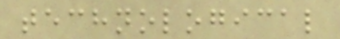technological
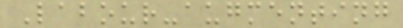Labour-augmenting
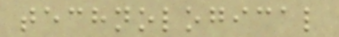technological
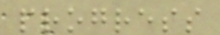progress
